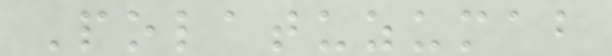Polatuzumab
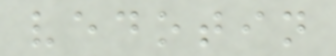vedotin
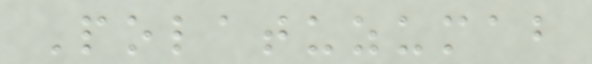Polatuzumab
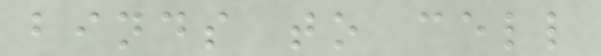binds to cell
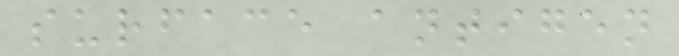surface antigen
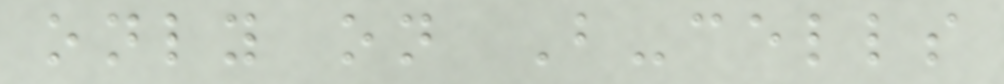only on B-cells
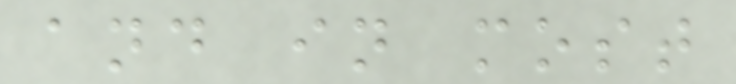and in most
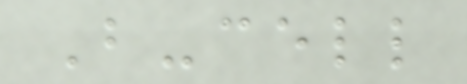B-cell
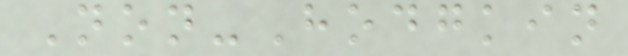Non-Hodgkin
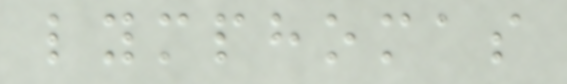lymphomas
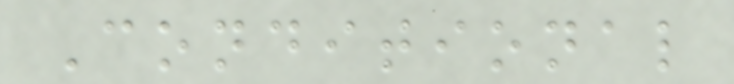Conditional
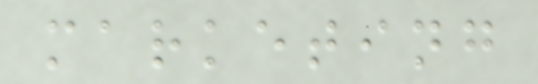marketing
